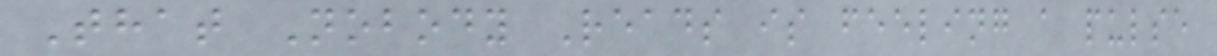That Nobody Reads is feeling a pulse
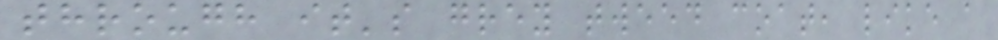through it's grey tweed coat, like a
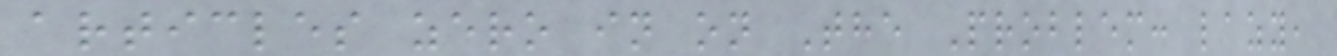articles zero in on The Problem: lazy,
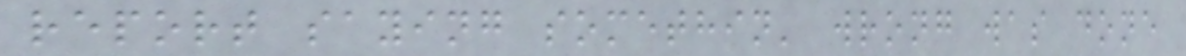report saying somethin' wrong was done
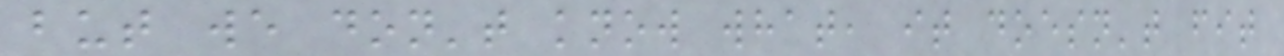but we don't know what, it doesn't fit
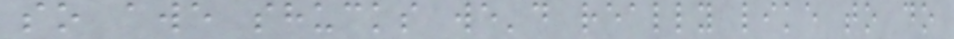so awe shucks we'd really like to do
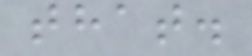that.
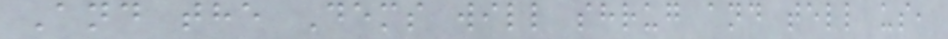And the Dems will shrug and tell us,
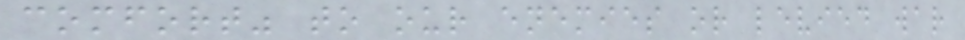comfort" to our enemies or levied war
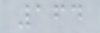164
